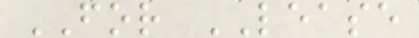FOR LEASE
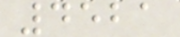4521
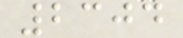2304
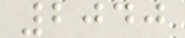2040
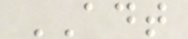ADT
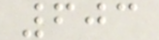603
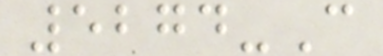5274-C
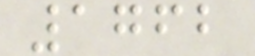1762
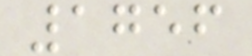1756
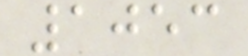1053
